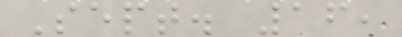Sept. 16,
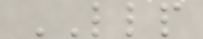LLP
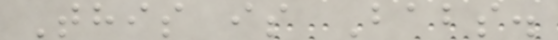This is Babs.
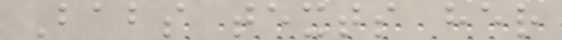Babs texts her
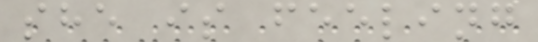she is feeling
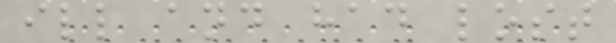ill and had lost
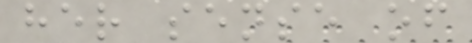her sense of
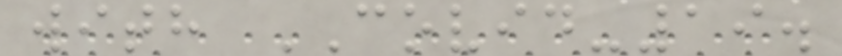with COVID-19.
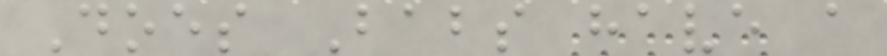Does Babs have a
